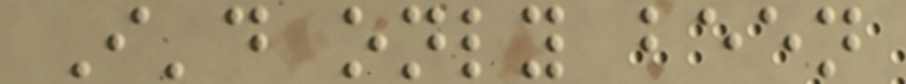I'd only been
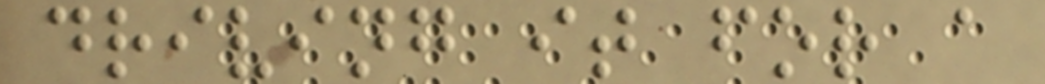driving it for a
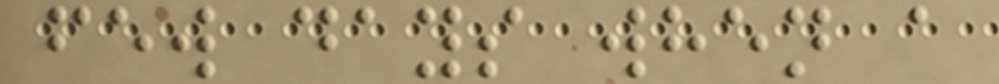few days when a
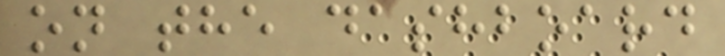on the dashboard
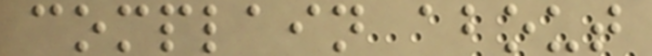complain about
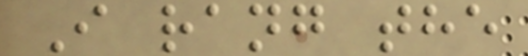I rang the
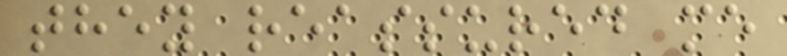they reassured me
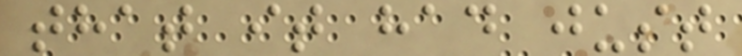that it had just
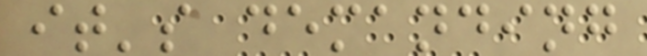it's demanding
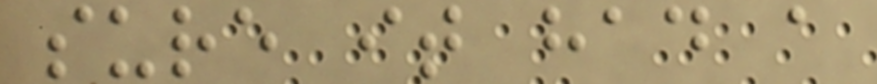sure it had a
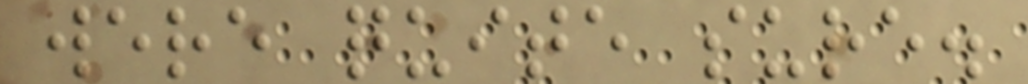were quite sure.
